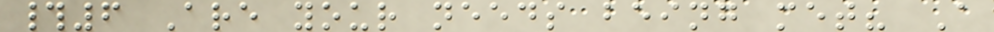#6 Are your needs being met? A
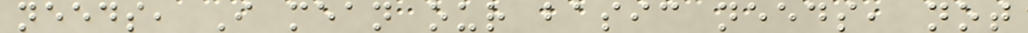needs, I mean our basic needs, not
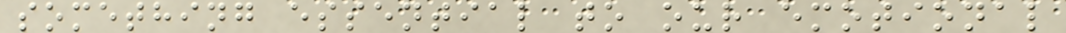something essential to our emotional
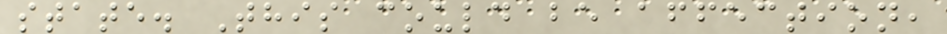state. This could be affection,
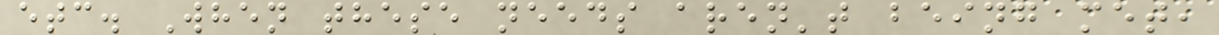etc. When these needs aren't being met,
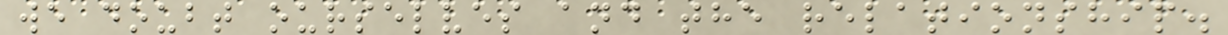we doubt ourselves and the relationship.
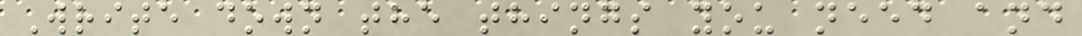Write down the things you need and
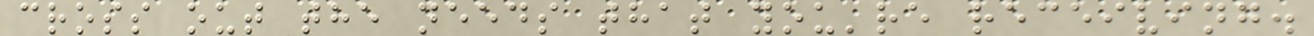cross out the needs that you're receiving.
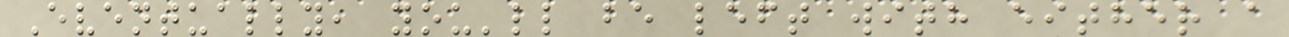Eventually, you'll be left with either a
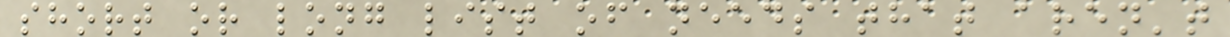short or long list of needs that aren't
